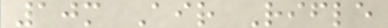10m Air Rifle
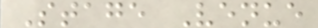Stage Venue
